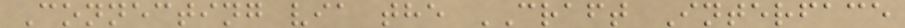Connecting via the CRAFT Interface
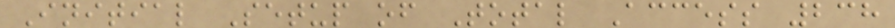Initial Setup of Total Access 238
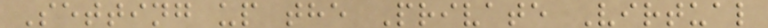Setting up the Private Virtual
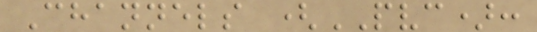Channels (PVC):
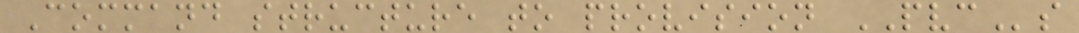Command structure to provision PVCs
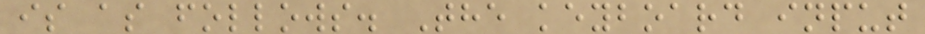is as follows. The keyboard input
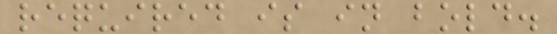required is in bold.
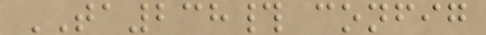TA238# config
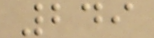249
